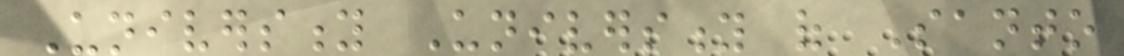University University of Santo
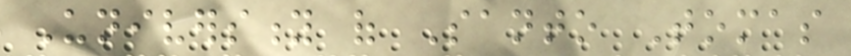University of Santo Tomas
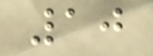10
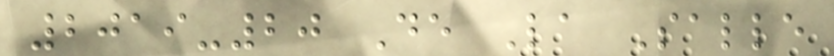2019-20 De La Salle
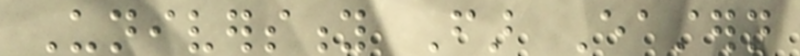University Far Eastern
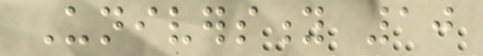University 10
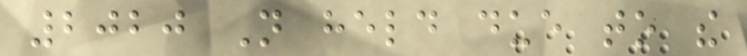2020 Not held due to the
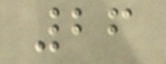26
